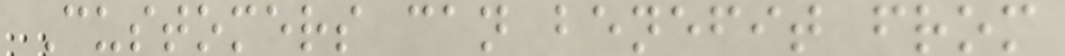Customers can benefit from
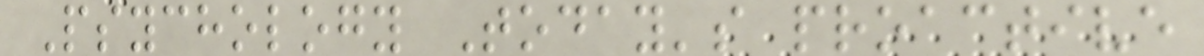Psychology Today's proactive
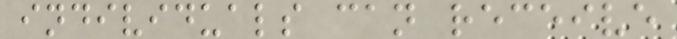individuals can receive
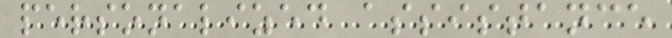personalized assistance
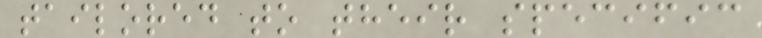tailored to their specific
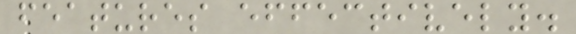features effectively.
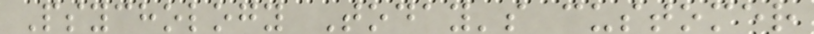Psychology Today's customer
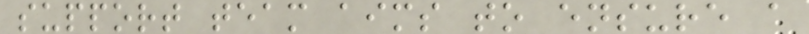support team aims to ensure a
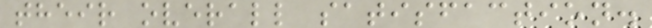their overall satisfaction.
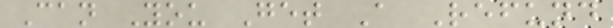Can You Get A Refund
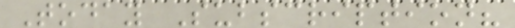Today Subscription?
